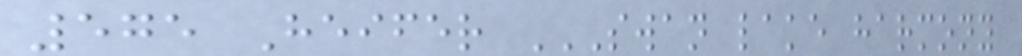575 Heifer SWAN LAKE HARMONY
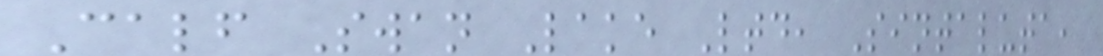Calf Swan Lake Ltd, Sintaluta,
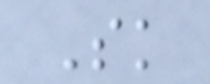Sk
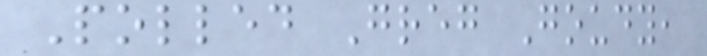Polled Greg Goudy,
